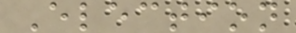Election
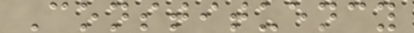Constituency
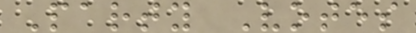Party Votes
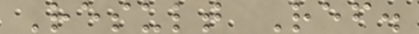Result Ref.
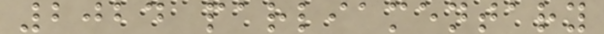2024 parliamentary
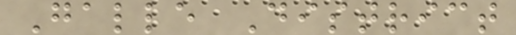Galle District
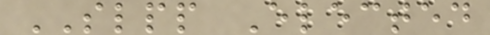SLPP Elected
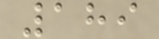189
